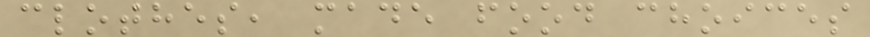clothes, made food choices
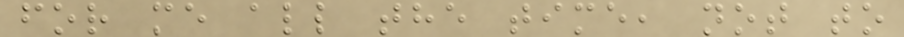for me all the time, not to
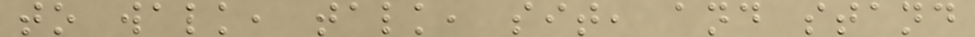to walk, talk, sit, and stand
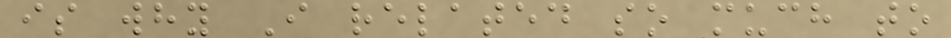is why I related so much to
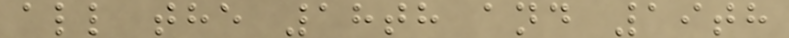all the 18th and 19th
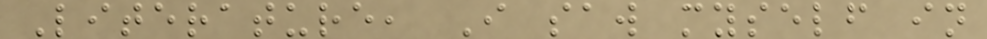Literature, I saw myself in
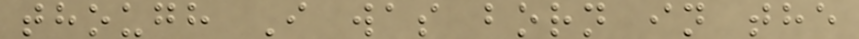though I was born in the
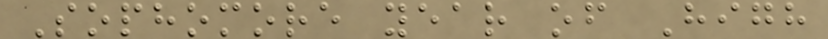Sophomore year of High
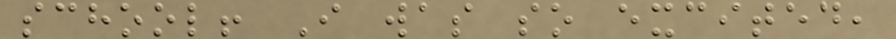school! I was so excited,
